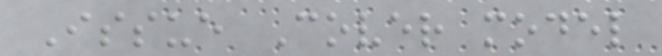Issue Cover model
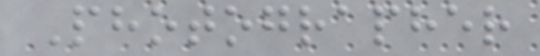Photographer
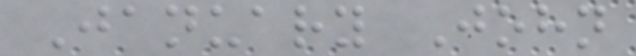January John
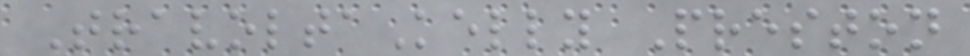TravoltaKelly Preston
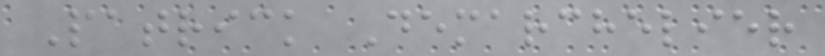Patrick Demarchelier
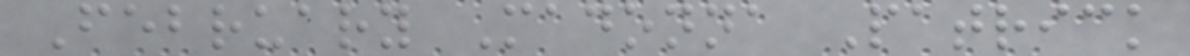February Madonna Patrick
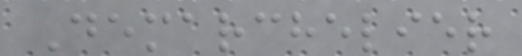Demarchelier
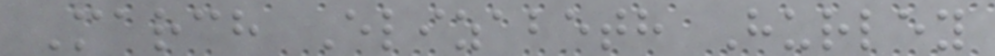March Elizabeth Hurley
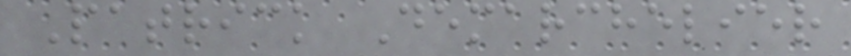Patrick Demarchelier
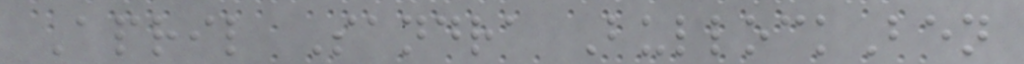April Sandra BullockBen
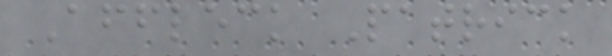Affleck Patrick
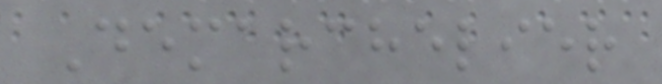Demarchelier
